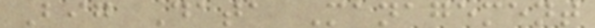Big Data Management
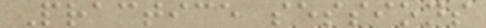Practice sessions
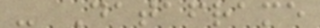- Dataframe
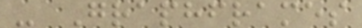- Graphframes
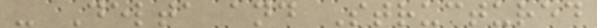- Delta and Structured
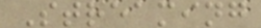Streaming
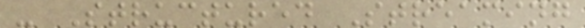- Structured Streaming
